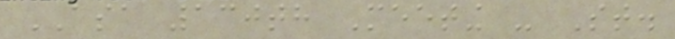ASA 130th Meeting - St.
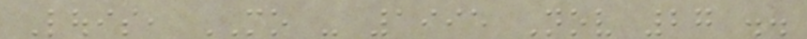Louis, MO - 1995 Nov 27 ..
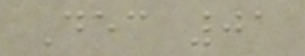Dec 01
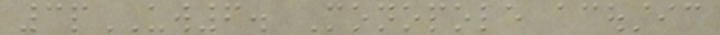3pUW6. Monopole acoustic
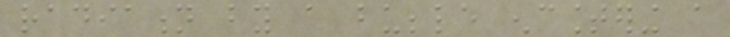radiation by a bubble encountering a
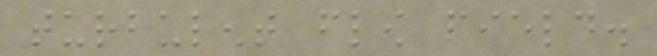turbulent flow field.
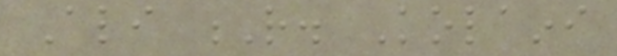Ali R. Kolaini
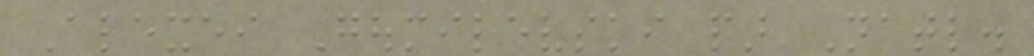Alexei Goumilevski par Natl.
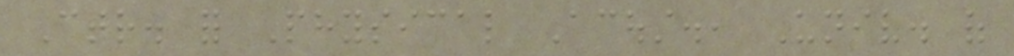Ctr. for Physical Acoust., Univ. of
